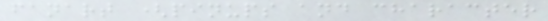fanart (pinups and character
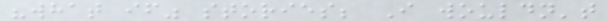"what if" stories; I wouldn't
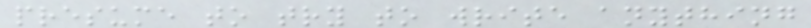presume to try to write anything
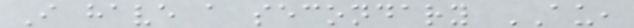I have a secondary AU,
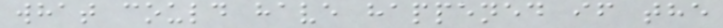what could have happened if the
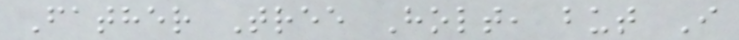Father Tree Holt, but I
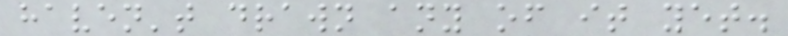haven't drawn any of it yet.
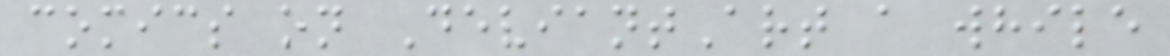comics on DeviantArt a while
